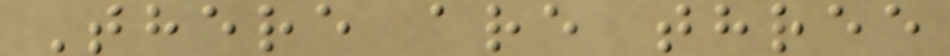There are three
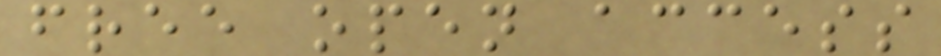free open access
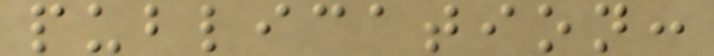publication:
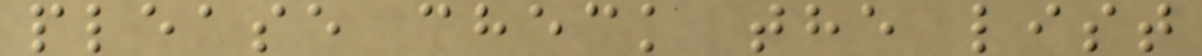please check the list
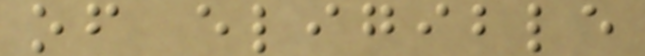of eligible
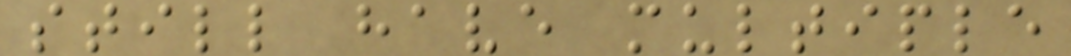still have multiple
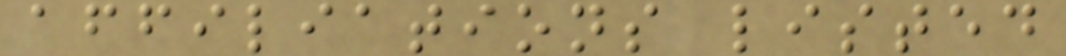affiliations listed
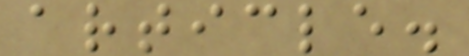article.
